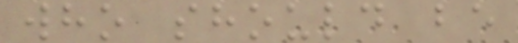who should be
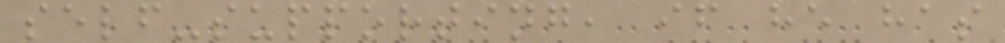self-supporting, if he has
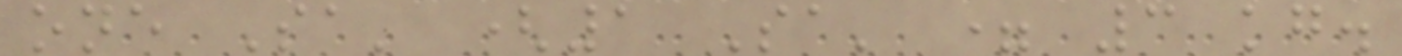one Sa' (1 Sa' = 3 kg.
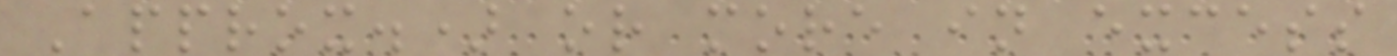Approx.) or more in excess
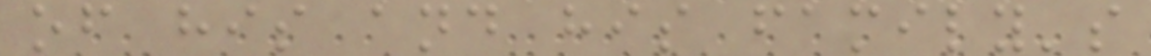of his and his family's
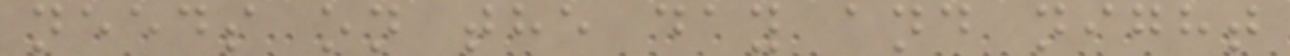needs on the day and night
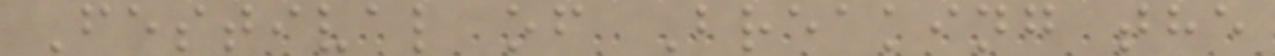Festival of Breaking the
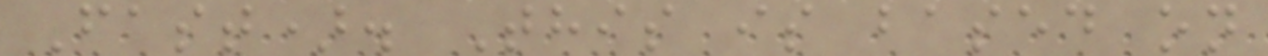Fast). This is based on
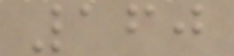160
